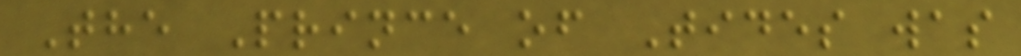The Prince of Tides was
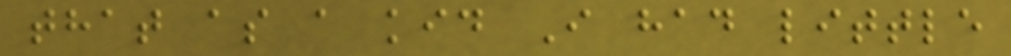that as a kid I had little
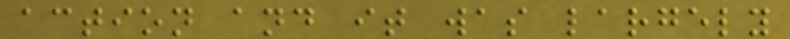action and it was largely
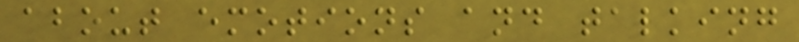about emotions and talking
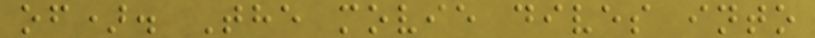of). The movie dives into
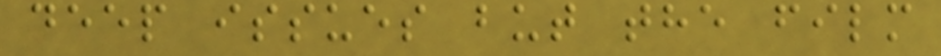deep issues but the film
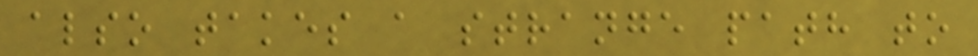also takes a strange path to
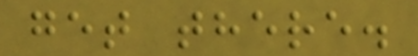get there.
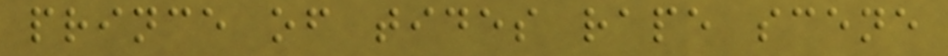prince of tides rape scene
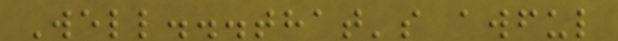Well...that's awful
